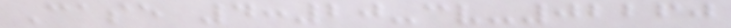Case 4:20-cv-02260
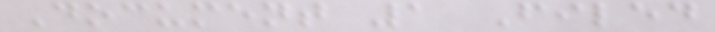Document 1 Filed
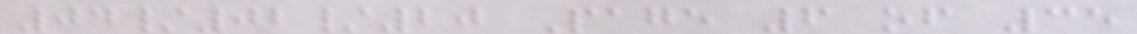04/02/20 Page 6 of 35
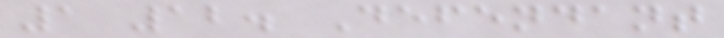1 12. Defendant
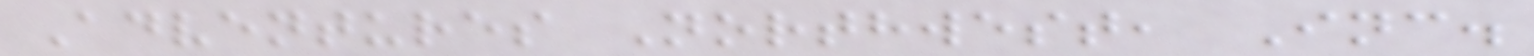Adventures Northwest, Inc.
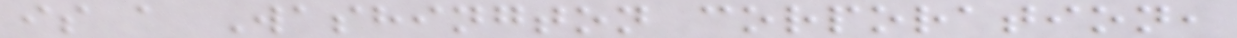is a Washington corporation,
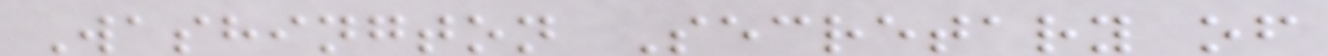Washington Secretary of
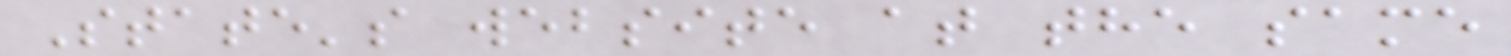State's website at the same
